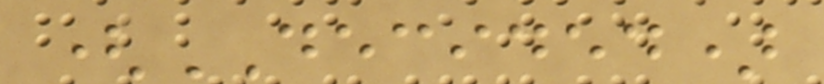(DECIDED)
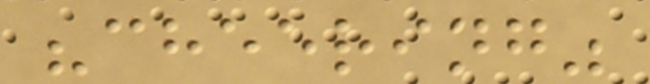"cheering"
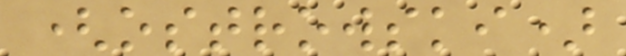(ostrowski)
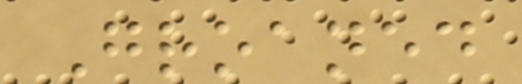Groaned
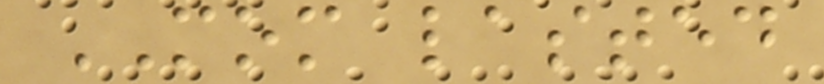MOM lasted
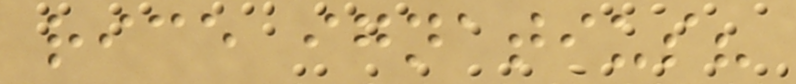rice ignatius?
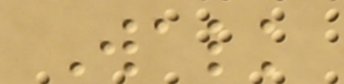Walk
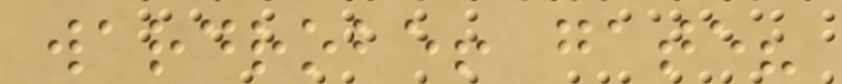wardrobe! gate?
